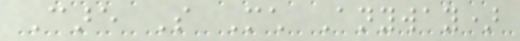Care So Much Anyway)
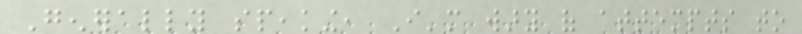Generally speaking, I'm wary of attempts to
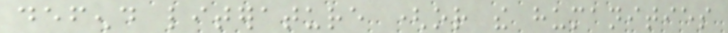defend literature (or the humanities
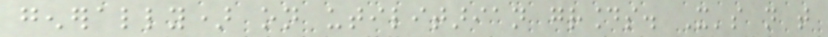generally) on utilitarian grounds. It's not that
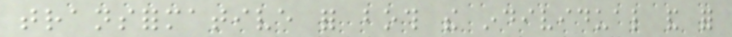transformative for both the individual and for
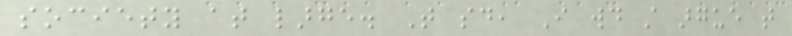society at large. That said, I would still argue that
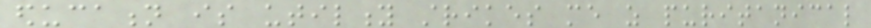education is utility strikes me as puritanical
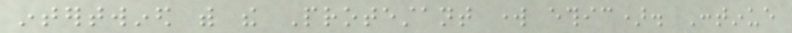intertwined with the Protestant work ethic). Continue
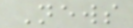News
